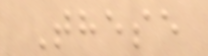These
